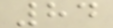84
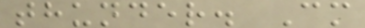thunder. Cm
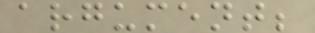argument;
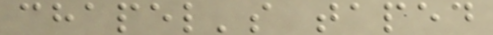chapel's taped
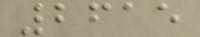2615
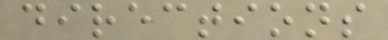directions
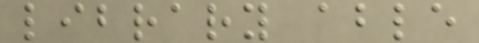library able
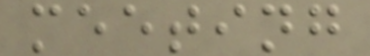meeting
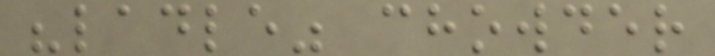"ladle" chowder
